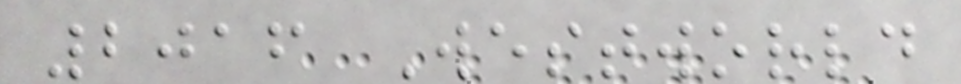2016 Westworld
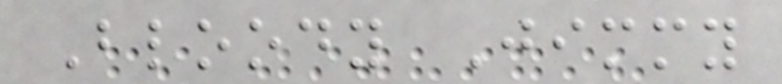Bloody Jimmy
